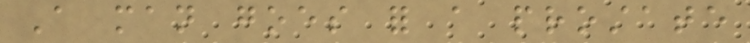A man goes for a prostate
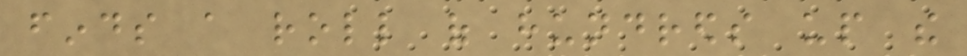finds a roll of hundreds up the
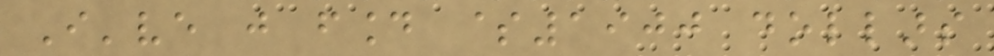I've just found $1900 dollars
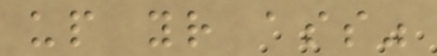up your ass"
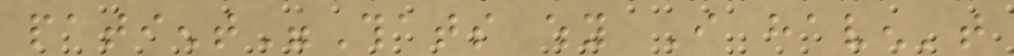patient"Thats why I haven't
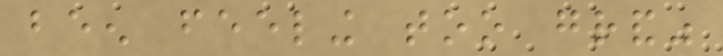been feeling too grand"
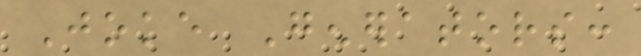Joke Generators:
